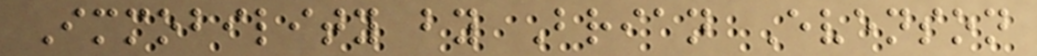Immobility by Brian Evenson
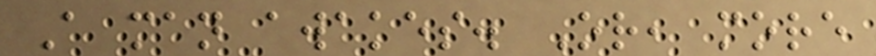A man awakes. Or, more
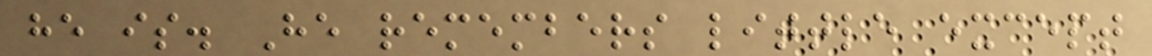he is. He remembers little except
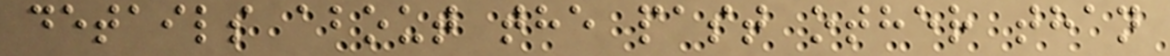details about the past other than
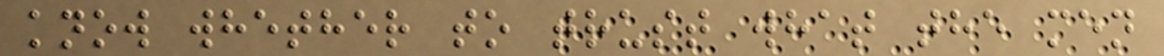know whether to trust what the men
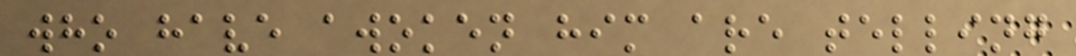who have awoken him are telling
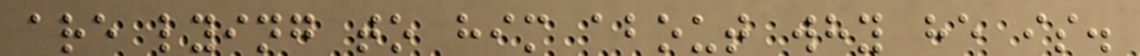are lying to him about why he is.
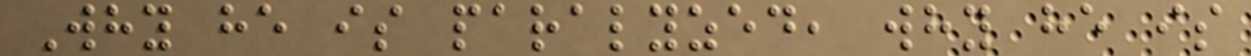Why he is paralyzed, why he is
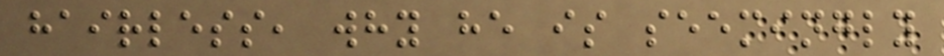hairless, why he is seemingly
